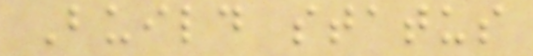Build status
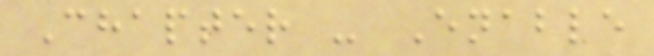Chapter - Enable
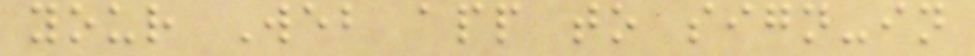your Web app to sign-in
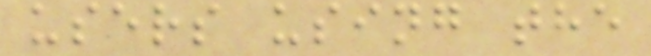users using the
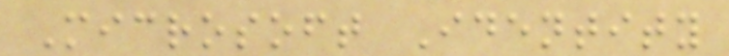Microsoft Identity
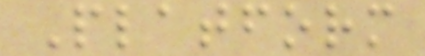Platform
